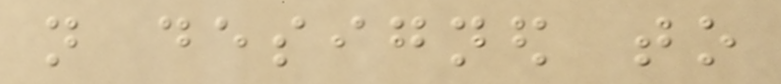not designed to
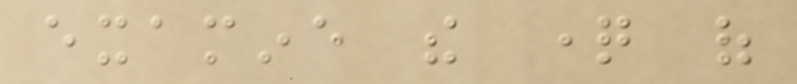examine the question of
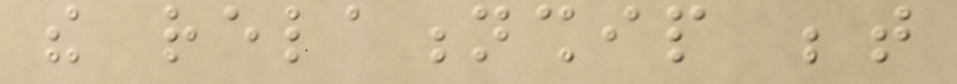the relationship between
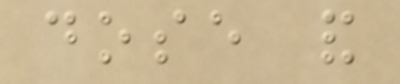dose and
